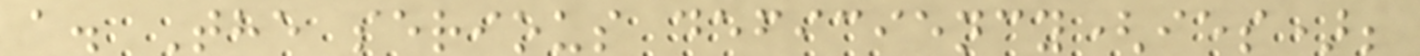a. The serious deficiency(ies);
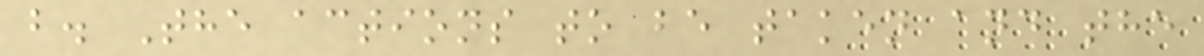b. The actions to be taken and the
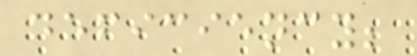deficiency;
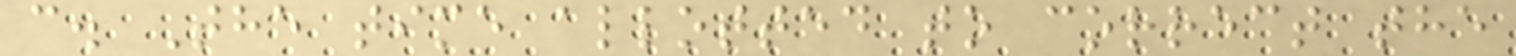c. The time allotted to correct the
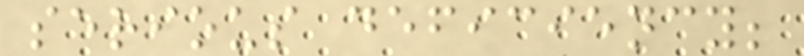serious deficiency;
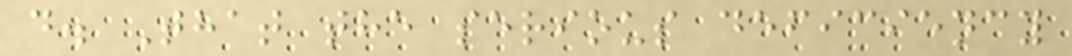d. That the serious deficiency
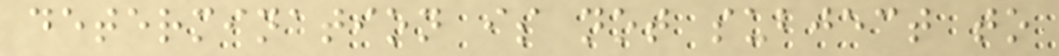determination is not subject to
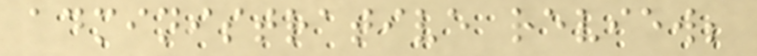administrative review;
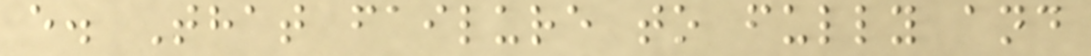e. That failure to fully and
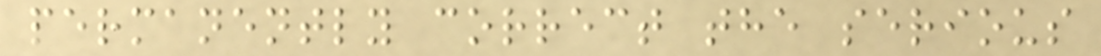permanently correct the serious
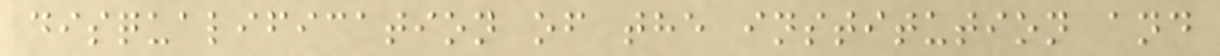disqualification of the institution and
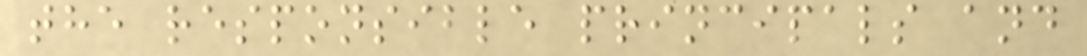the responsible principals and
